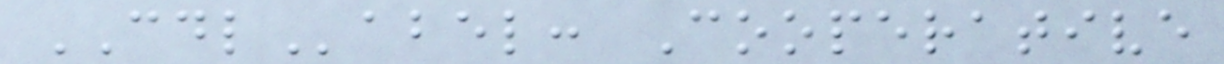CDLabel: Cooperative
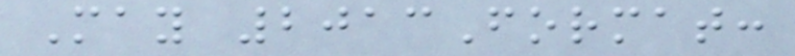May 2013Format:
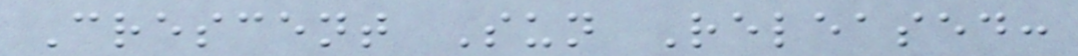Crescent Sun Released:
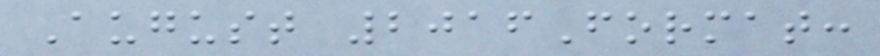August 2016Format:
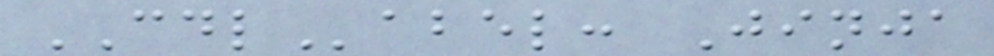CDLabel: Jinja
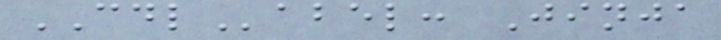CDLabel: Jinja
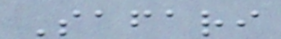Safari
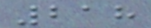218
